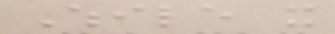While it
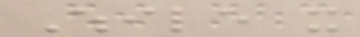While it
